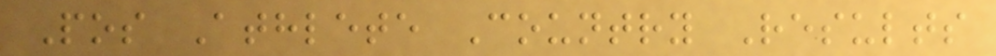Pos Athlete Country Results
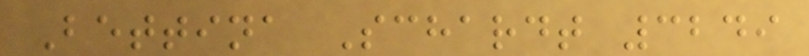Bettina Schardt 3249
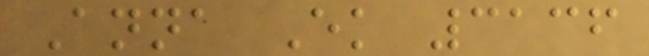Anna Ek 3136
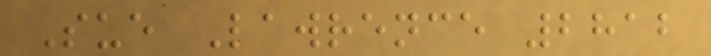Sue Lawrence 2812
